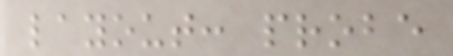layout: probe
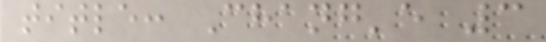title: Chang'e 3
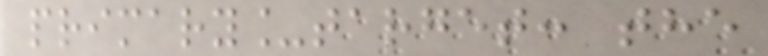primary_target: the
